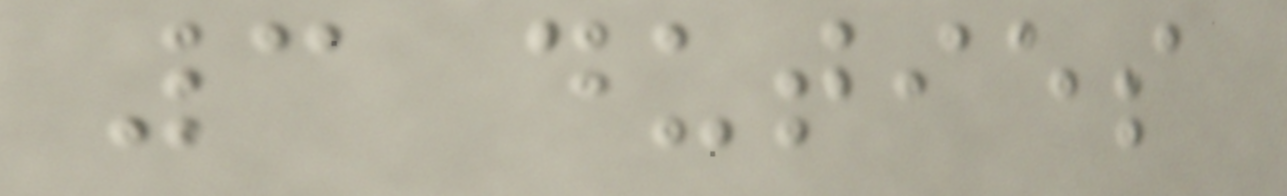3 duties
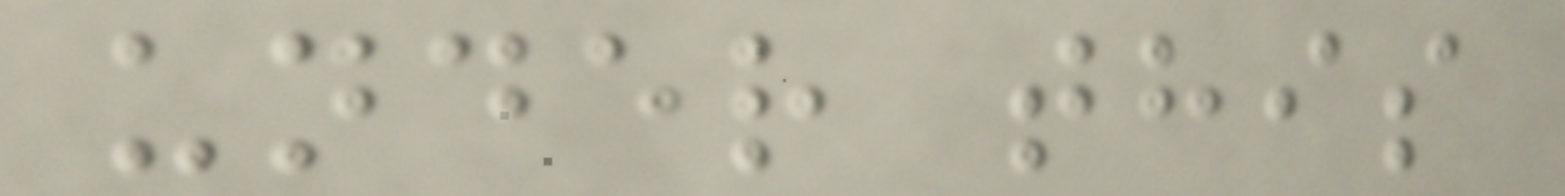under this
